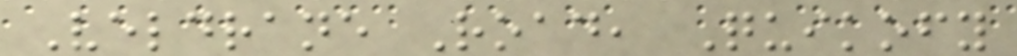Veldrane Road, Quikofy
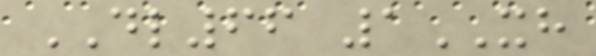DL66 1XH
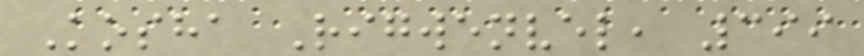Kosha Rigwenvel, 399
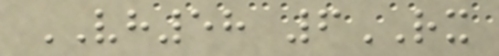VH58 6RX
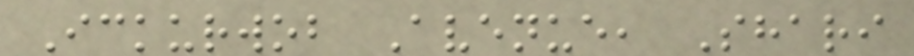Ickurwob Avenue, Shari
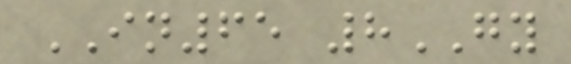IN65 8GY
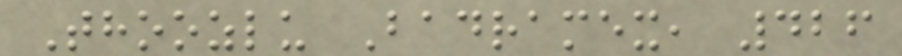Thoozlu Badramex, 426
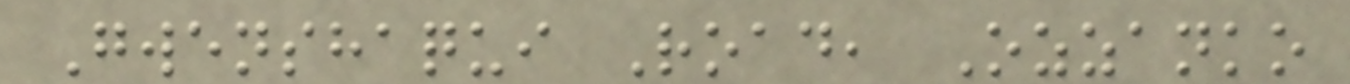Gwenshaqui Road, Ozzanko
